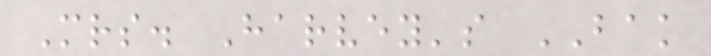Mrs. Harvey's BAK
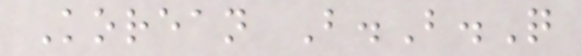Korean B.B.Q
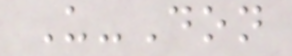U-Don
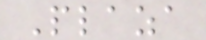Plaza
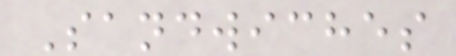Sandwiches
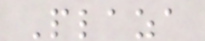Plaza
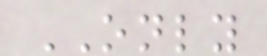ONLY
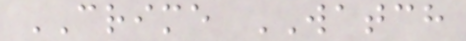CRIME WATCH
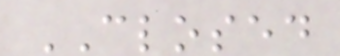CLOSED
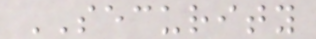SECURITY
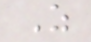Z
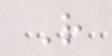R
